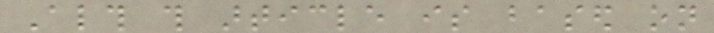Although this article is based on
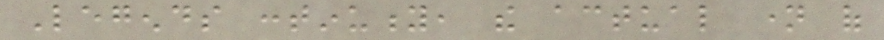Legends continuity, the actual name of
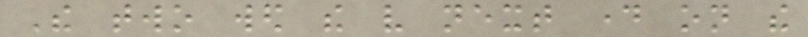The two wed the very next day on the
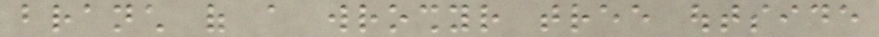branch of a wroshyr tree outside
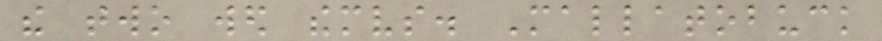the two wed themselves. Mallatobuck
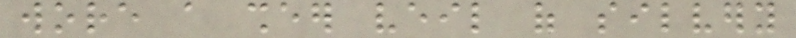wore a sheer veil of silvery
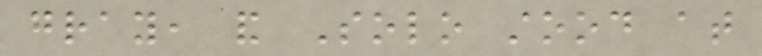gray, and Solo stood at
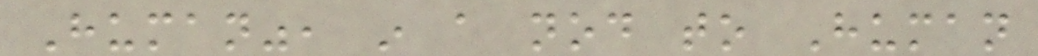Human", in a nod to Human
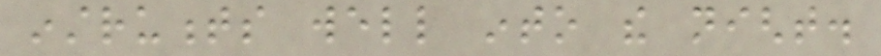instruments well into the night.
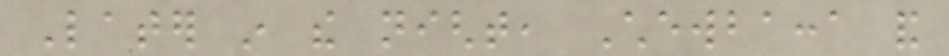Later in the night, Chewbacca and
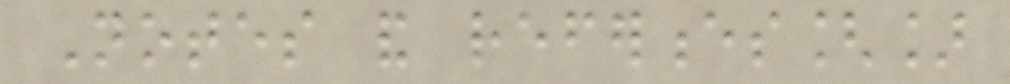Notes and references[]
